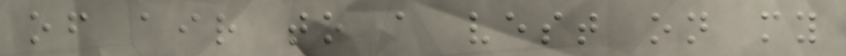of air to a vest on my
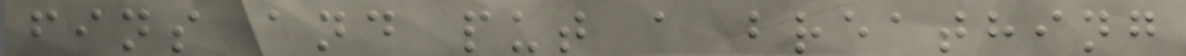fins and put a breathing
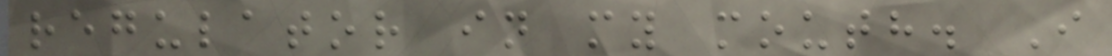regulator in my mouth. I
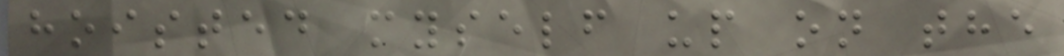hoisted myself up on the
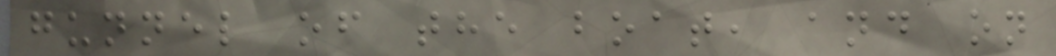gunnel of the boat, and on
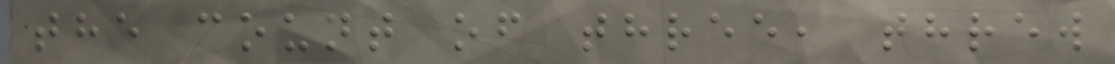the count of three, threw
